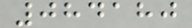084180
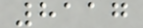8117
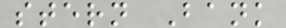stern Bank
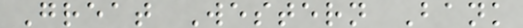Great Western Bank
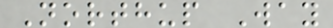Northup Way
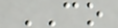CO
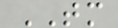TM
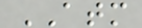ATM
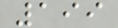199
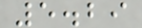5.29
